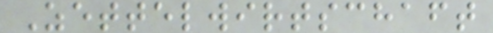Zettelwirtschaft
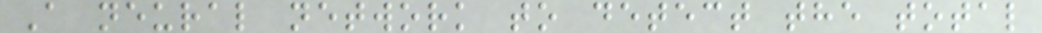A neural network to detect the total
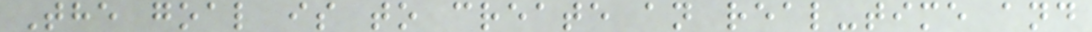The goal is to create an real-time and
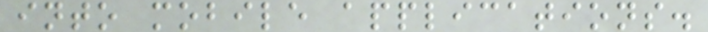into mobile applications.
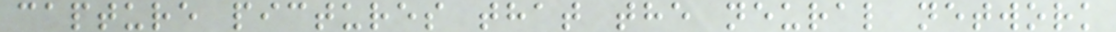capture pictures that the neural network
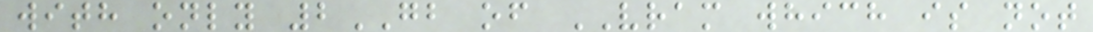with only 2GB of VRAM which is not
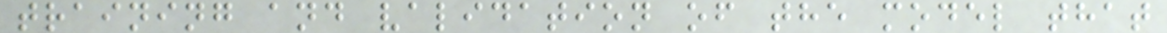training and validation of the model that
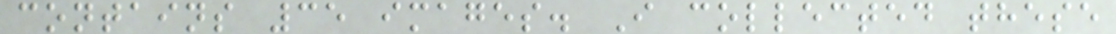contains 35 images. I collected these
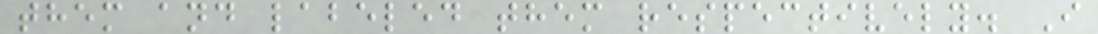them and labeled them respectively. I
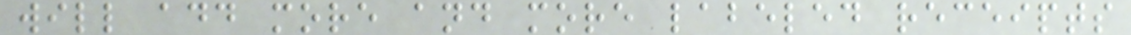will add more and more labeled receipts
